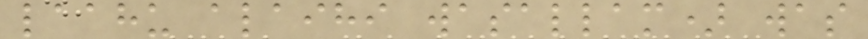laahu alaihi wasallam) was
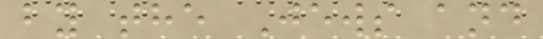by the Jews and
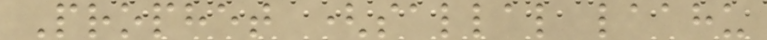Prophet (sallal laahu
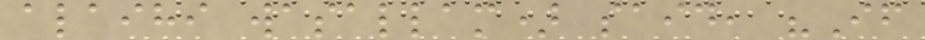alaihi wasallam) said, "If
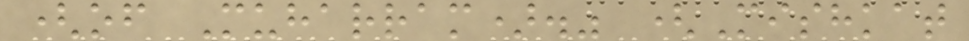(of Muharram)." (Mishkat
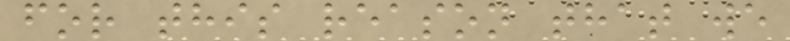for this reason that we
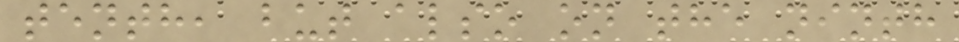tenth, but also on the ninth
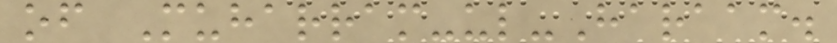of Muharram-ul-Haraam.
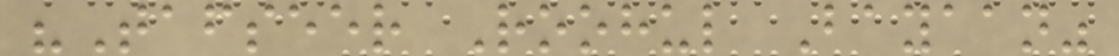"Tafseer Roohul Bayaan"
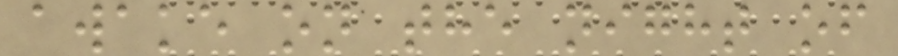awake on the night of
